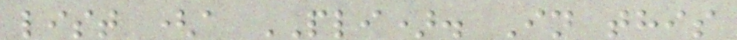list (a PLI). In this
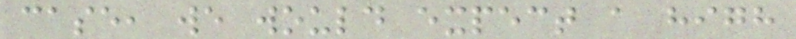case, we would expect a high
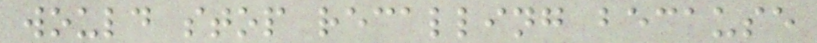would stop recalling because
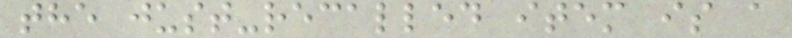the just-recalled item is a
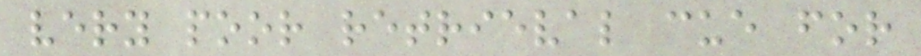very poor retrieval cue for
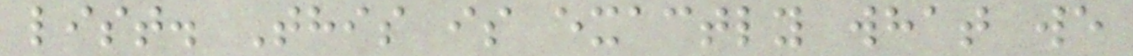list. This is exactly what we
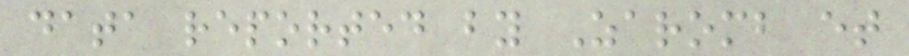data reported by Zaromb et
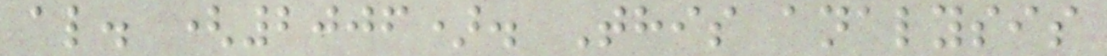al. (2006). This analysis
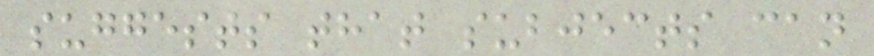suggests that subjects can
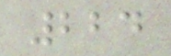224
